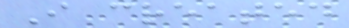I created
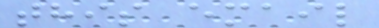this email
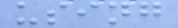using
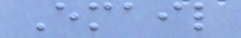Email
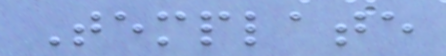Template
